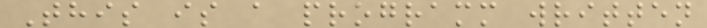This is a programm written
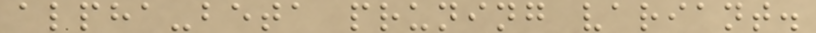alpha-beta pruning variant.
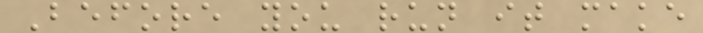Before you run it make
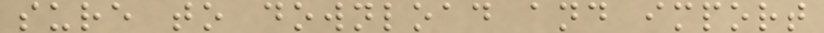sure to download and import
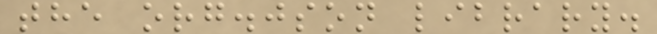the org.json library.
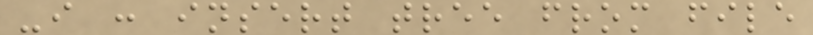-i : insert tree from file
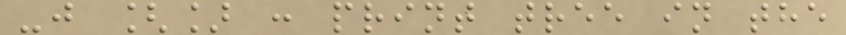-j [] : print tree in the
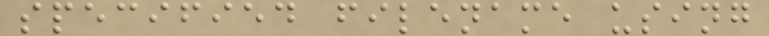specified filename using
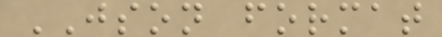JSON format
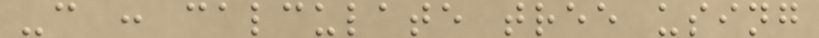-c : calculate tree using
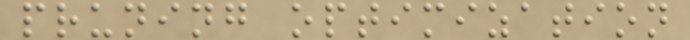pruning optimization
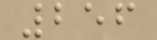256
